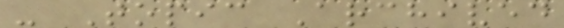- Topic Archived
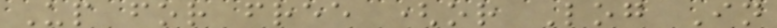Up for free (or Log In
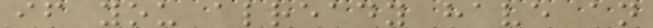if you already have an
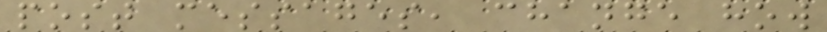post messages, change how
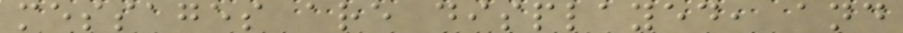messages are displayed, and
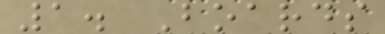1. Boards
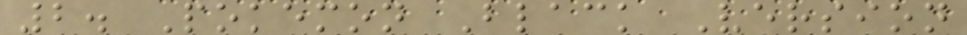2. Pokemon Black Version
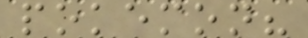pokemon?
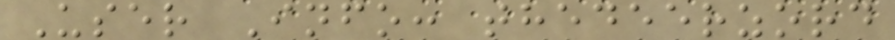User Info: thedeerzord
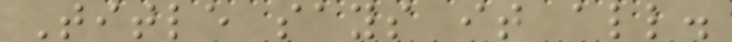Title says it all.
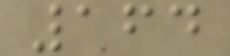164
